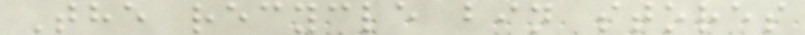The recycle bin stores
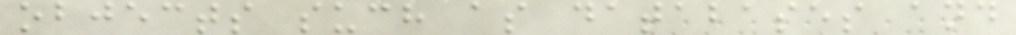objects such as databases and
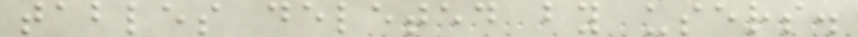tables deleted by users.
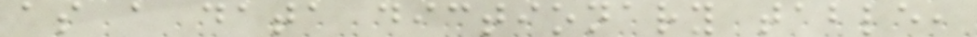as a data dictionary table,
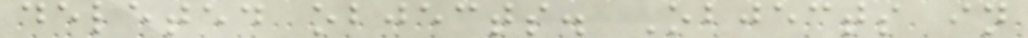deleted objects. Objects in
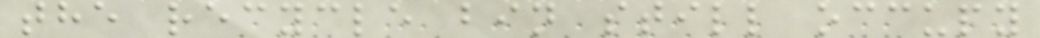the recycle bin still occupy
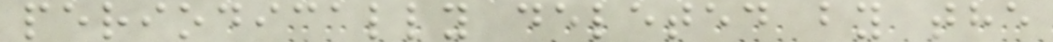periodically deleted by the
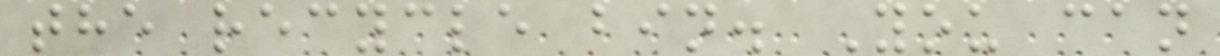the recycle bin. You can
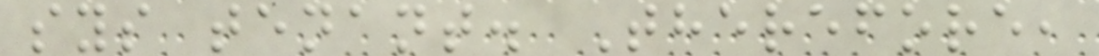sys tenant. Therefore,
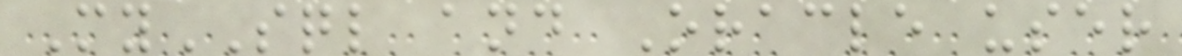MySQL and Oracle user
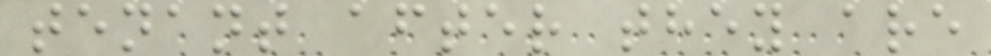tenant after they are
